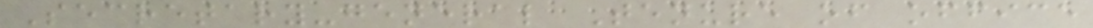Secretary-general Tenure of office
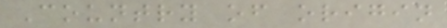Country of origin
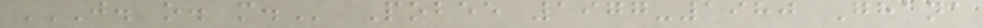J. O. M. Pobee 1977-1980 Ghana
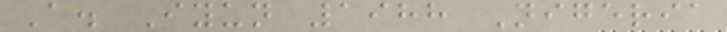A. Iyun 1988 Nigeria
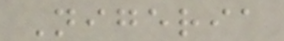Nigeria
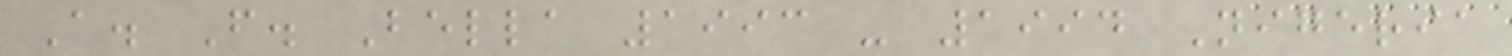A. F. Bella 1993 - 1994 Nigeria
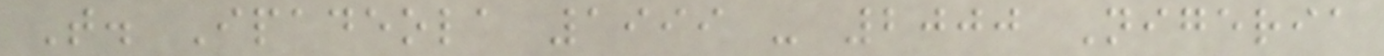T. Ipadeola 1999 - 2000 Nigeria
